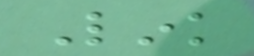Link
